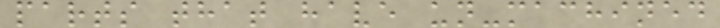parts that have un-machined
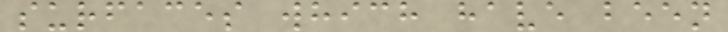surfaces which have been
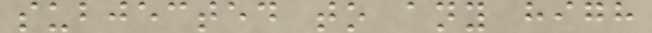subjected to any high
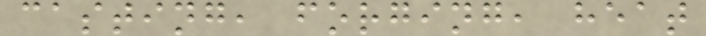casting, forging, heat
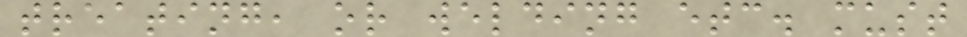treating, or welding etc. must
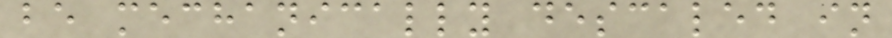be mechanically descaled in
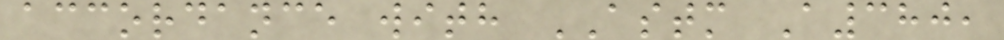accordance with ASTM A380,
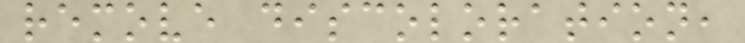remove discoloration,
